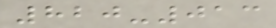820-013
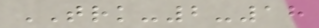TRK-2-18
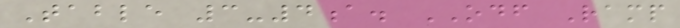Table 3-4a. ODF Ramp
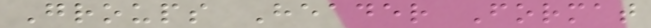Groups Header Format
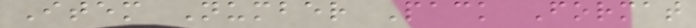Item Number Pack Format
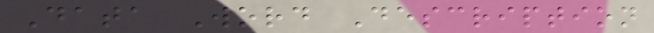Data Word Description
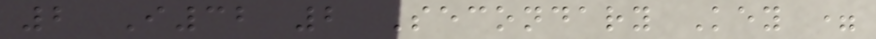2 I32 2 Secondary Key =
